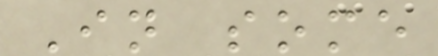In some
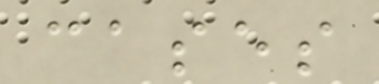cases
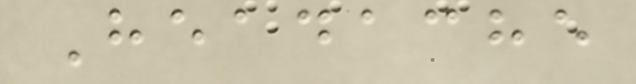Headache
